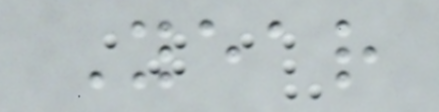Year
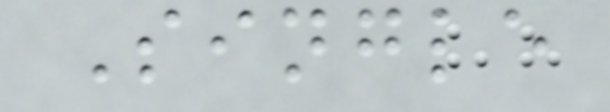Single
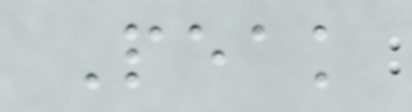Peak
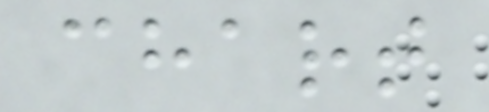chart
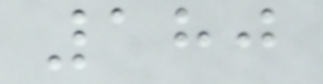180
